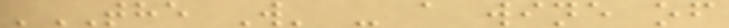'THE W' - a wine of
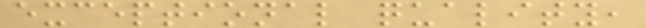exceptional quality,
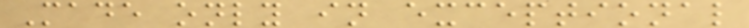Made only in exceptional
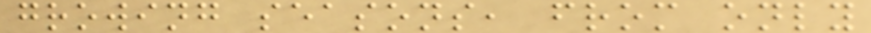growing seasons, from only
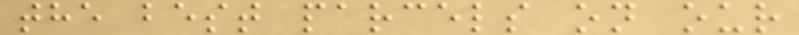the best parcels on our
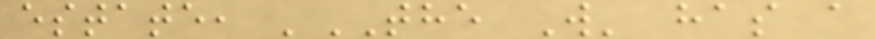estate, 'THE W' has a
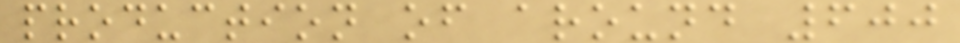production of around 600
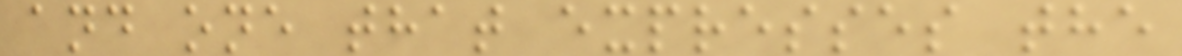and one that expresses the
